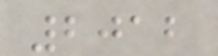2012
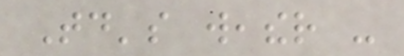Today's weather -
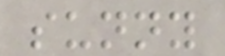sunny
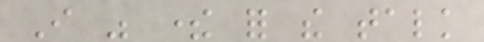I was there for the talk
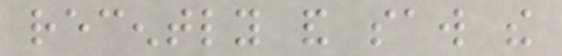recently and saw the
